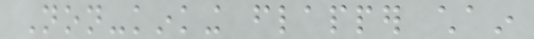Non-kinking flapper chain
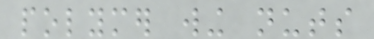polymer wing nuts
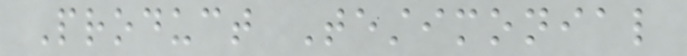Product Testimonial
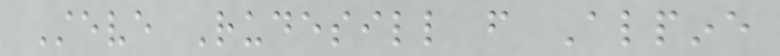Steve Rudesill from Alpine
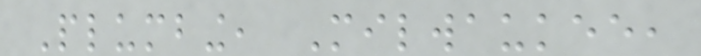Plumbing, Milwaukee,
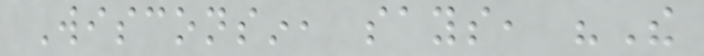Wisconsin, says, "The
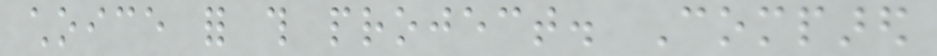choice for this project. Compared
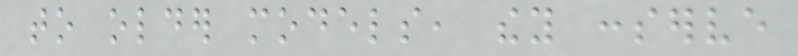to older models, they conserve
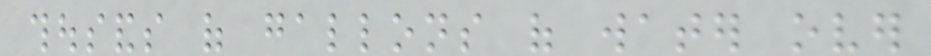thousands of gallons of water over
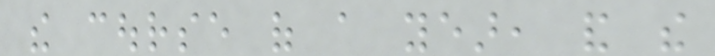the course of a year, and the
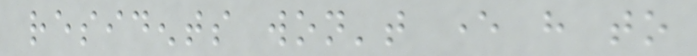residents won't ever have to
